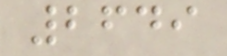2649
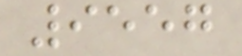9557
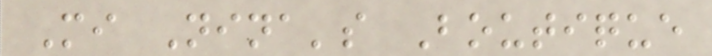Mi Nina's Boutique
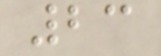23
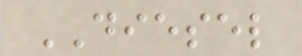DIESEL
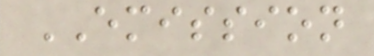EMISSION
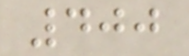400
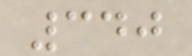340
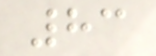83
